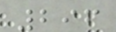296
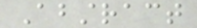Abstract
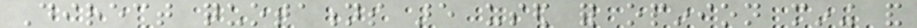Direct quotations are used for opinion mining and
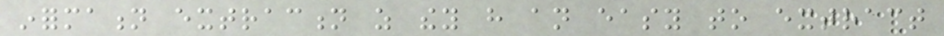information extraction as they have an easy to extract
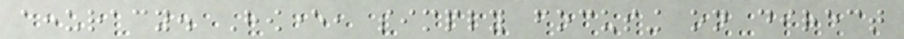accuracy. However, simply focusing on direct
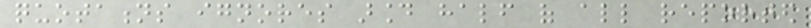quotations ignores around half of all reported
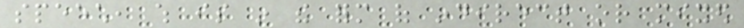speech, which is in the form of indirect or mixed
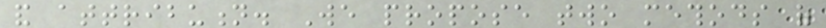and attribution. We propose two methods of
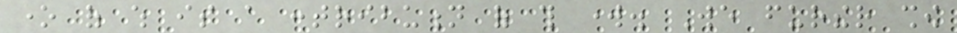one of which is a contribution of this work. We further show
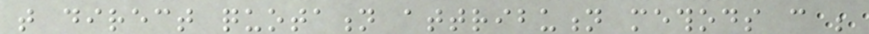that direct quotation attribution methods can be
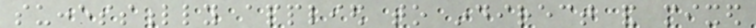successfully applied to indirect and mixed
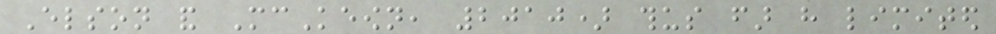Elson and McKeown, 2010) thus far have limited
